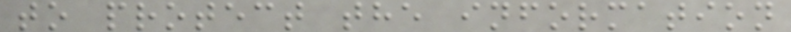to protect the information
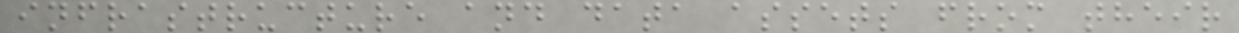infrastructure and data assets from their
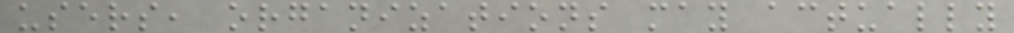users, organizations may actually
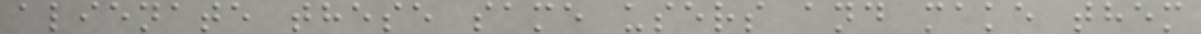alienate these same users and make them
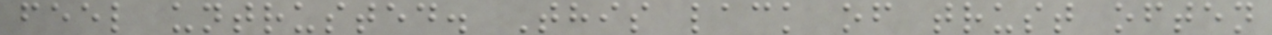feel untrusted. This lack of trust often
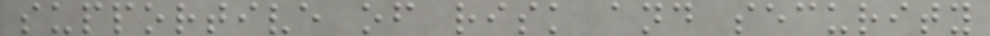supportive of risk and security
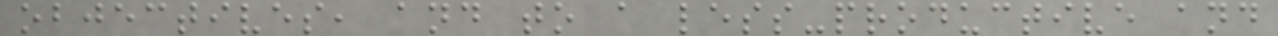objectives, and to a less-productive and
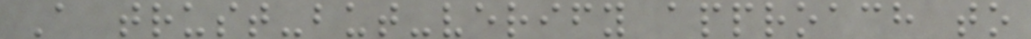A trust-but-verify approach to
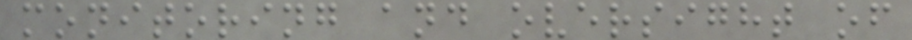monitoring and oversight of
